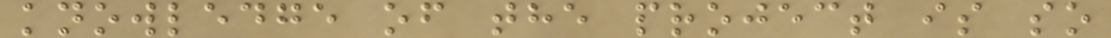knowledge of the project is so
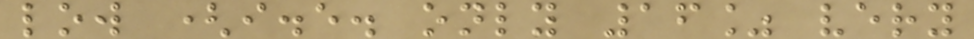low (i.e. only 16% very
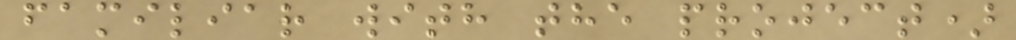familiar with the project)
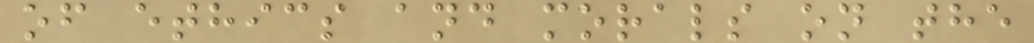of ethics and morals on the
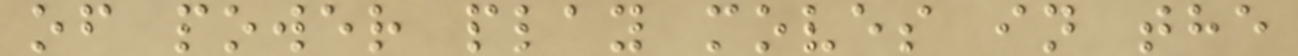of power play moves in the
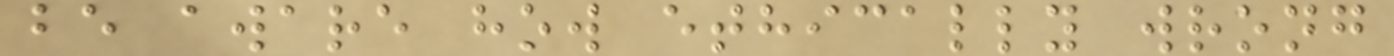be aware how ethically wrong
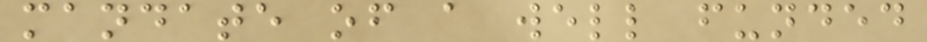mandate of a well funded
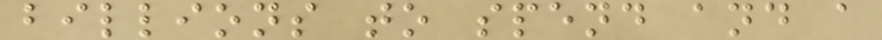billions to spend and a
